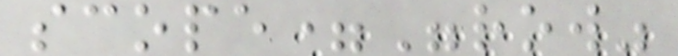scope="row"
